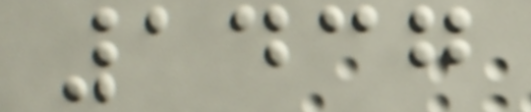1437
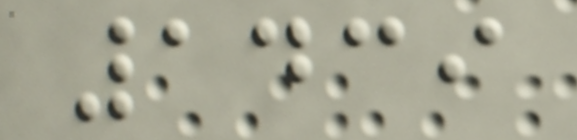1439
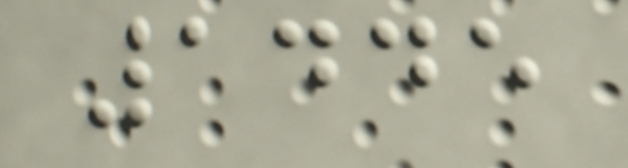1445
